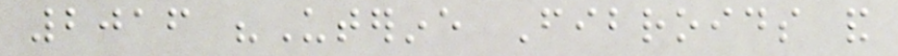2016 "Uterine Fibroids and
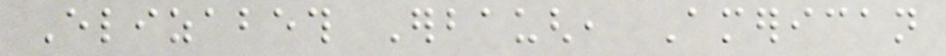Elizabeth Erbaugh, American
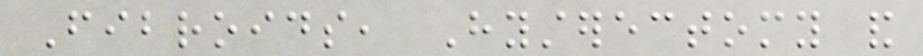Fibroids, Hysterectomy and
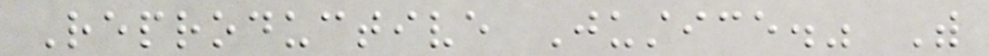Reproductive Justice." With
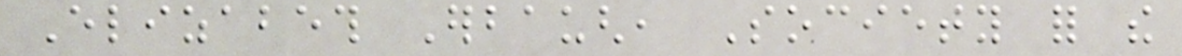Elizabeth Erbaugh, Society for the
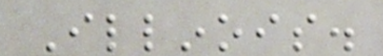Illinois.
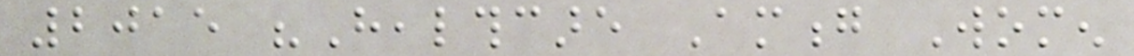2015 "Healthcare Among Women
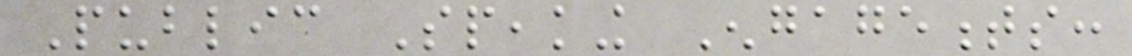Public Speaking Engagements:
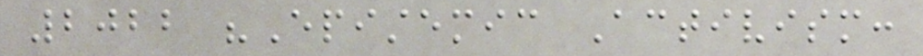2022 "Epistemic Activism:
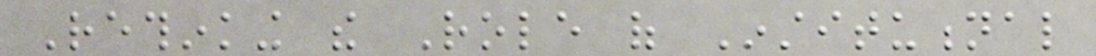Rethinking the Role of Institutional
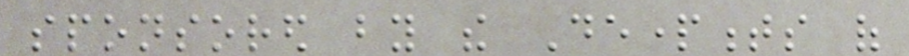sponsored by the Departments of
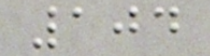104
